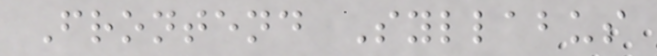Frontend Syllabus
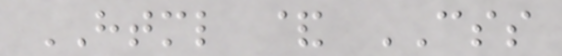HTML & CSS
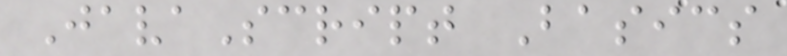JavaScript Basics
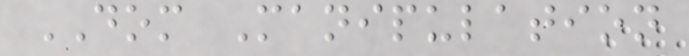DOM Manipulation
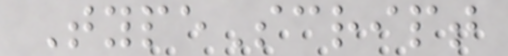TypeScript
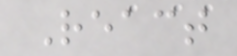React
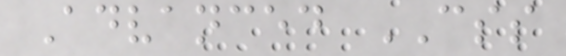Advanced CSS
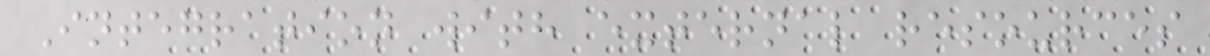Integration with external resources
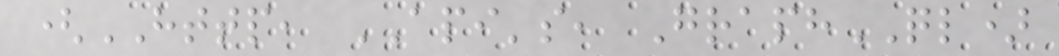(HTTP, API's, GraphQL)
